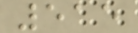515
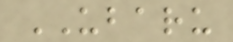UBARU
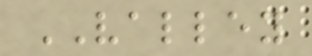VALLEY
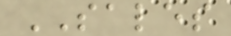SALES
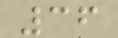36
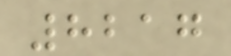8217
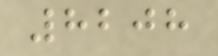8208
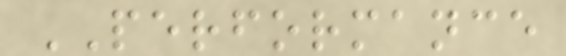PERFORMANCE
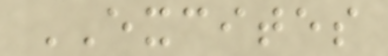EXCITES
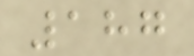187
